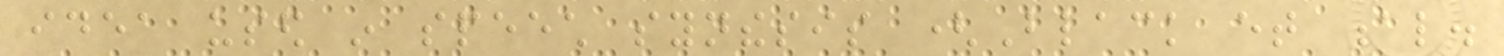idea used in speech synthesis (Black et al.
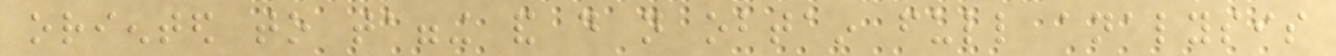oriented to tagging and do not obtain full analysis
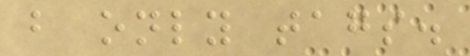but only tags.
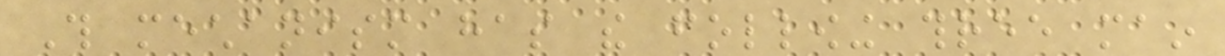This mechanism has the following three main
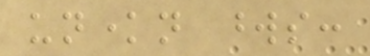unknown words:
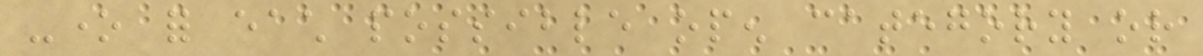-one for each possible open category or
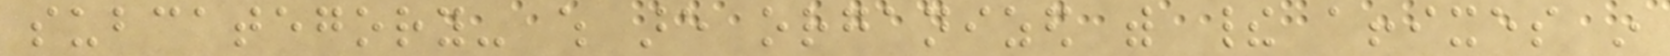subcategory- which are organized with their affixes in
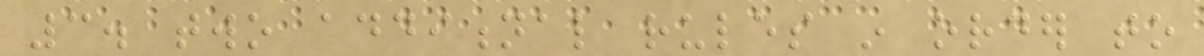3. two additional rules in order to
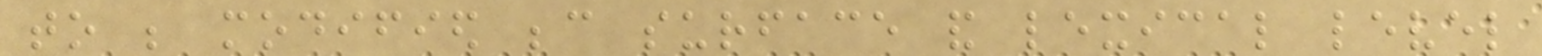to be modified because surface and lexical level
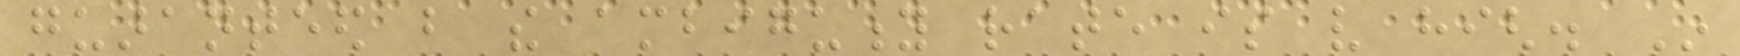guaranteed but the ambiguity rate is very high. In
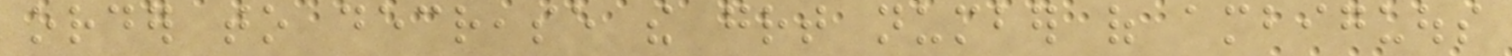order to decrease the great number of ambiguous
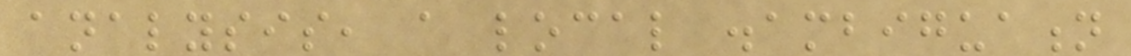analysis, a local disambiguation
